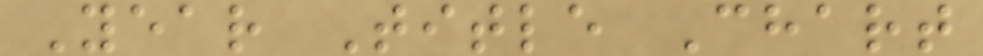Year Title Chart
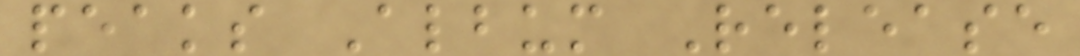peaks Album Release
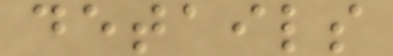details
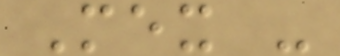Mex -
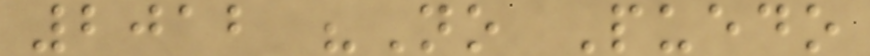2012 "No Puedo
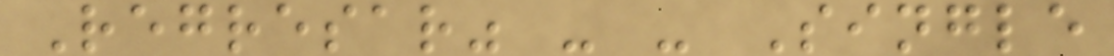Regresar" - - Single
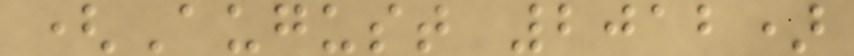(August 2012)
